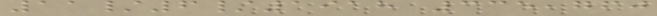11/6/1918 335,760
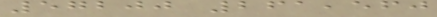57200 261,560
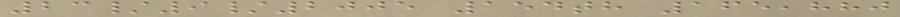23/9/2005 154th 165,880
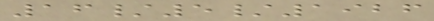16/5/1926
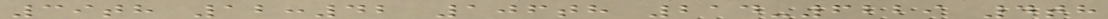39th 12:42 106th 214-6229 4th
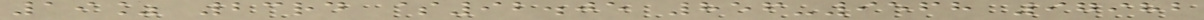19% 23rd $92.05 856-9568 97982
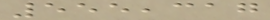555,317
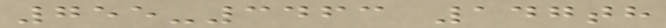755-3463 147th
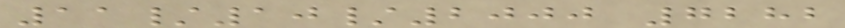11/10/2000 7282
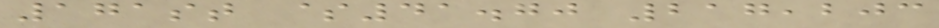171st $41.70 217,203
